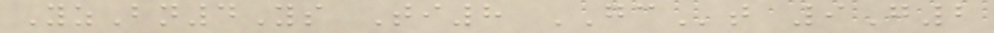YzBn4Ys Ti8 GCt 9G2
